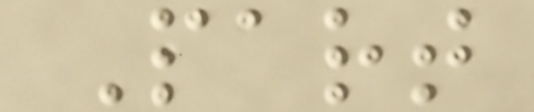Part
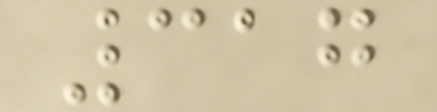317
